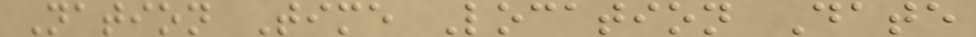Nation Time Location Date
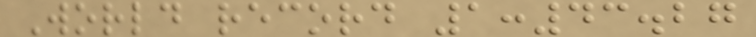World record 1:43.27
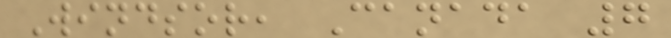Windsor, Canada 7
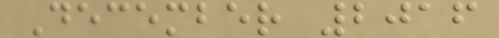December 2016
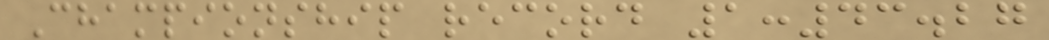Championship record 1:43.27
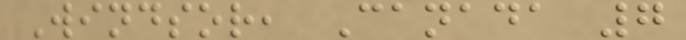Windsor, Canada 7
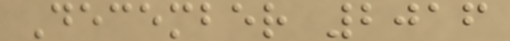December 2016
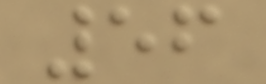56
